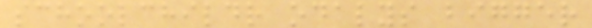schoolchildr odalys bigger
